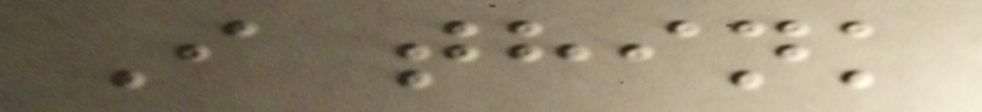I think
